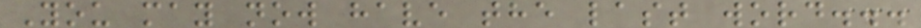You may now have the last word...
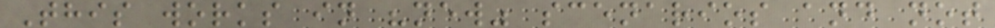This works in "new" scenarios and not
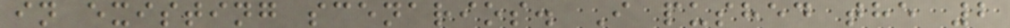in existing scenarios. I pushed the 2
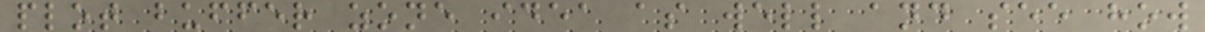plot buffer zone idea as well and see how
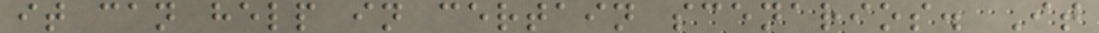it can help in certain scenarios. It
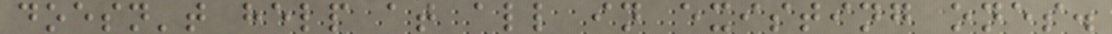doesn't help at all in existing ones.
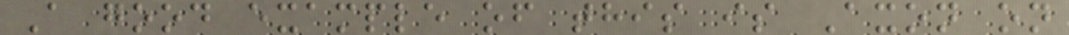A good example of this is Axon on
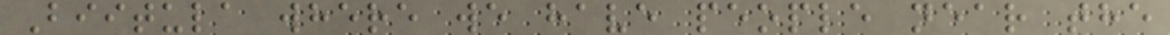Biitula where we have people near the
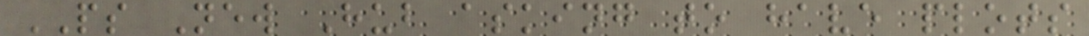PS New Hub asking to have plots
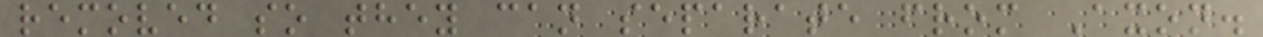removed so they can separate from Axon.
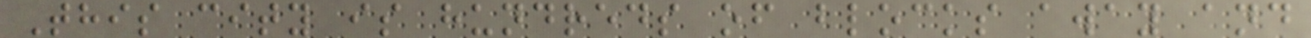This city is hundreds of blocks away and
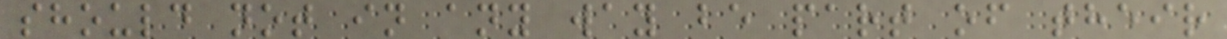should not in any way be part of their
